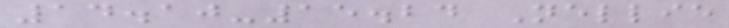14.10-15.24 Nellie
